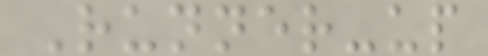Runner-up
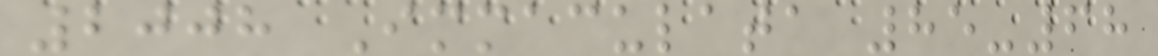2008 Immaculata 85-68
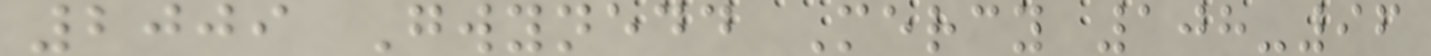2009 Gwynedd Mercy 108-96
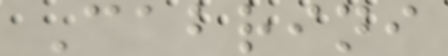Cabrini
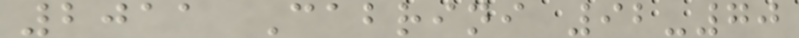2011 Cabrini 92-70
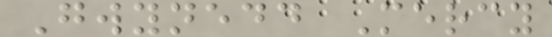Gwynedd Mercy
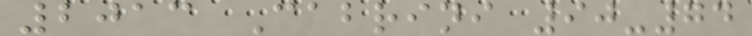2013 Cabrini 90-74
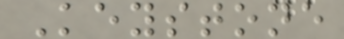Keystone
